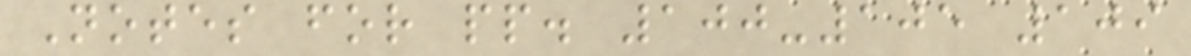Notes for pp. 100-105 109
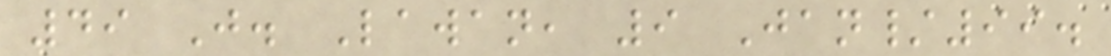49 J. Lawan, 9 Jan/99.
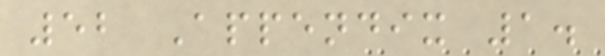52 Appendix 1.
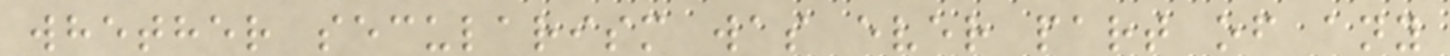whether secularism was ever part of any
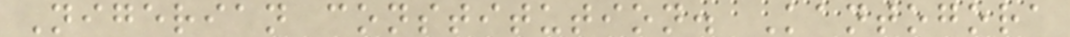Nigerian constitution. Kantogora
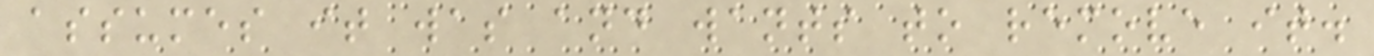assumes it was and wants to remove it.
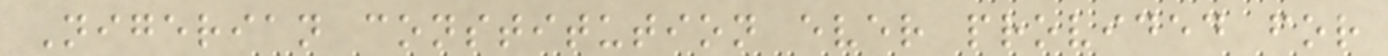Nigerian constitution ever provided for
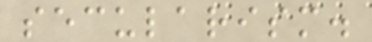secularism.
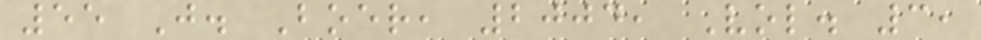55 J. Boer, 2004, Vol. 3,
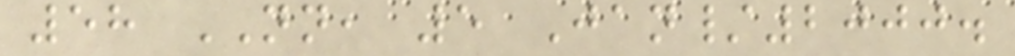58 NN, 5 Jan/2000.
